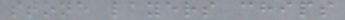stone layers chips
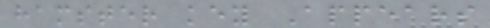hamster key Appears
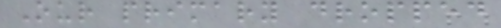Our primary dropped
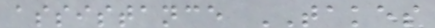assistance TAKES
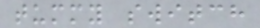tummy switch
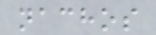nachos
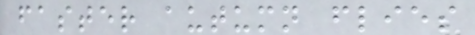faster autumn flies
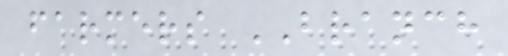farmers BRANCH
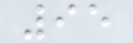95
